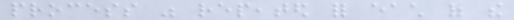process was repeated for each of the
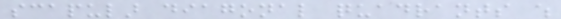scapular diagonal quadrants which
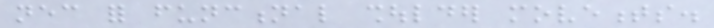necessary for functional shoulder movements.
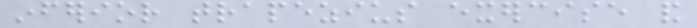inferior trapezius exercise and
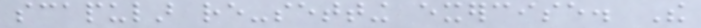scapular re-setting exercise. The
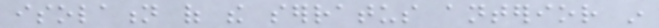isolation of the serratus anterior in
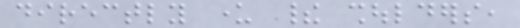directly under their shoulders,
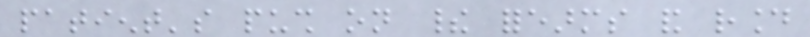patient's push on their forearms and round
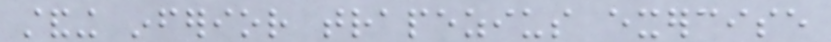standing inferior trapezius exercise
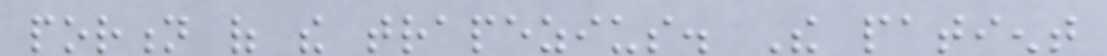portion of the trapezius. The patient
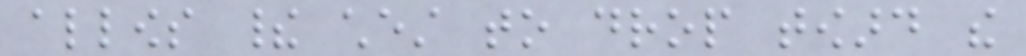allows their chest to drop toward the
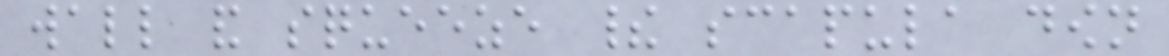wall and squeeze their scapula down
